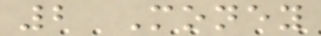2 Money
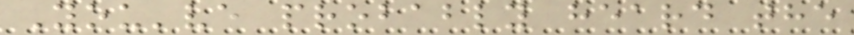You've probably heard the
